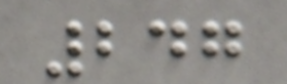247
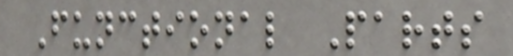Functional Parts
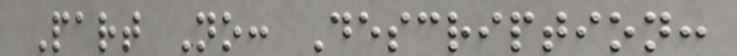Part No: Description:
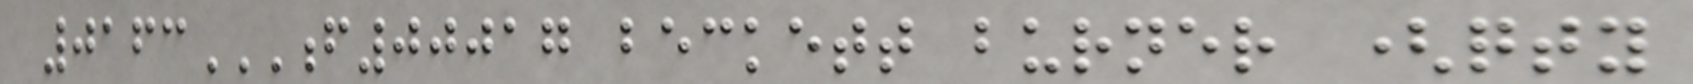0163F00017 BECKETT BURNER (QTY
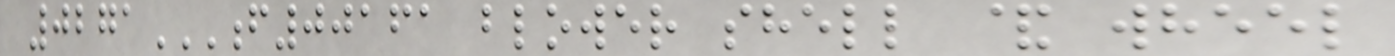0271F00161 BLOWER SHELL & WHEEL
